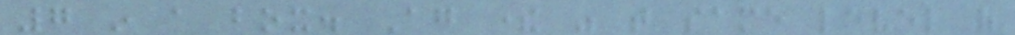7 in a box. Again there was that same level of
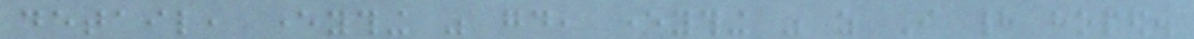detail, everything was good, everything was as I had hoped.
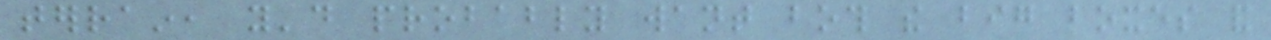terrain, you'd probably want both the big boxes and
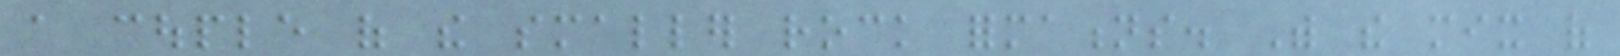a couple of the smaller rock formations. With the mix of
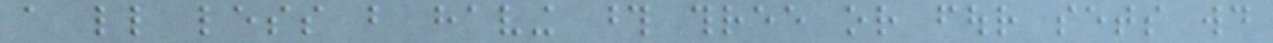a little less but having those three or four sets would
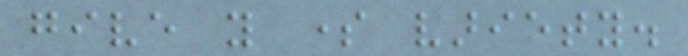give you some variety.
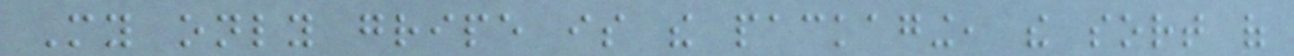My only gripe is the packaging, the sort of
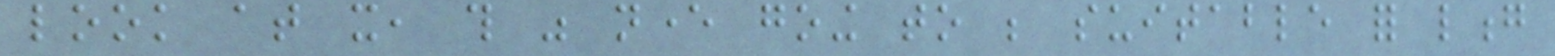look at it, this was never going to be suitable for long
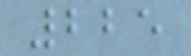225
